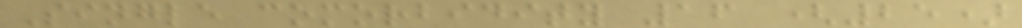Single comorbidity 16 (25)
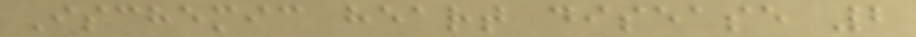Ischemic heart disease 2
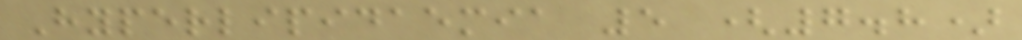Hyperlipidaemia 5 (7.8)
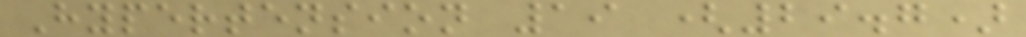Hypertension 19 (29.7)
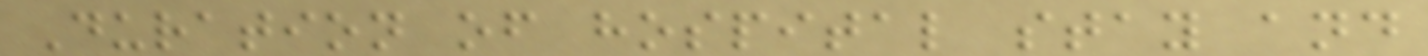Duration of hospital stay and
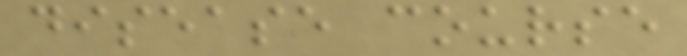disease course
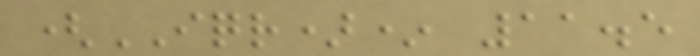(IQR)* 11.5
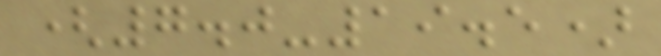(7.0-19.5)
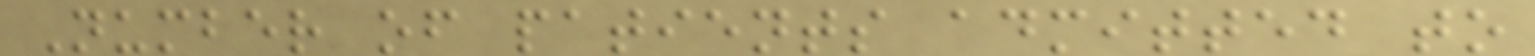Number of patients admitted to
